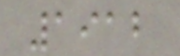1912
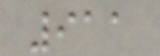911
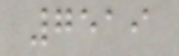7519
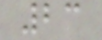23
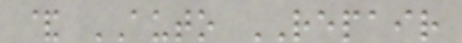& AUTO REPAIR
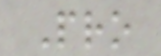Pro
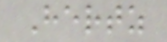Hertz
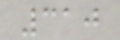310
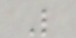L
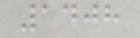1408
